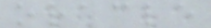oracle
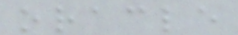oracle
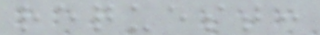request:
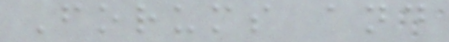Forums and
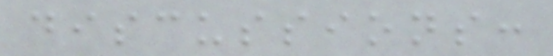discussions:
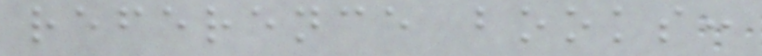reference books:
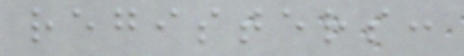registers:
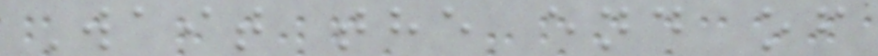Wait the end of
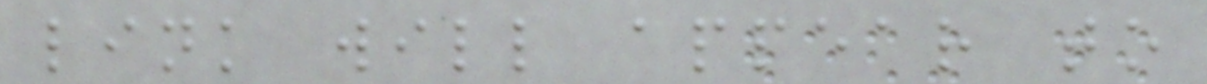link will appear to
